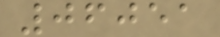06051
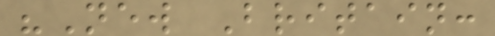"New Britain:
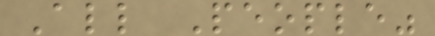All People"
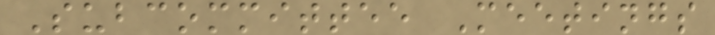Subcommittee Meetings
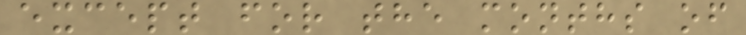except for the months of
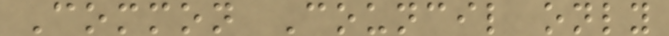Common Council only
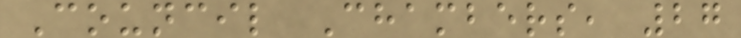Council Chambers, 27
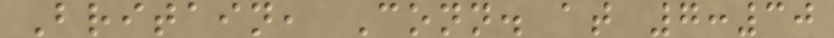Britain, Conn. at 7:30
